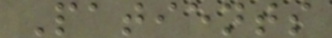Patients
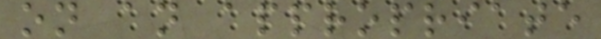on an appropriate
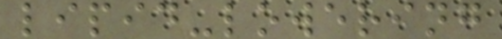lipid-lowering
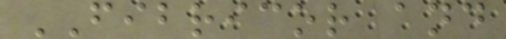FIBRICOR and
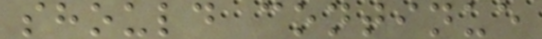should continue
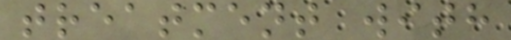treatment with
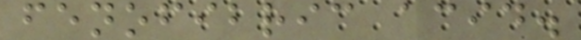fenofibric acid.
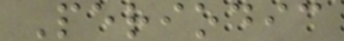Periodic
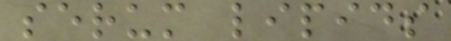serum lipids
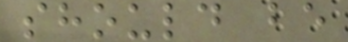should be
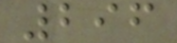296
